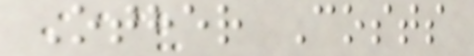Other Costs
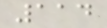114
